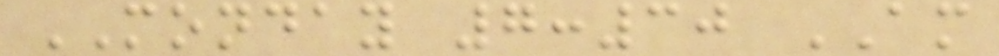MONDAY 7:30 AM
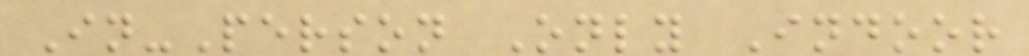In-Person Only Indoor
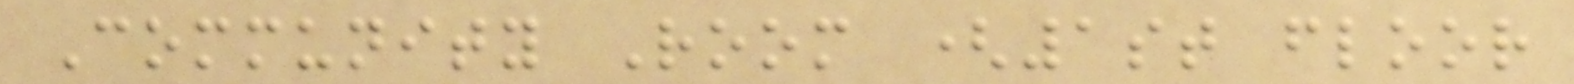Community Room (1st floor
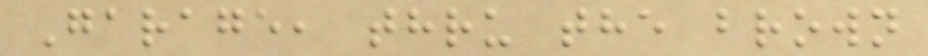Garage, thru the brown
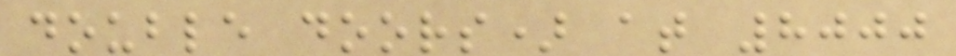double doors) at 8000
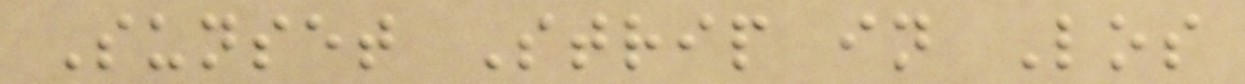Sunset Strip in Los
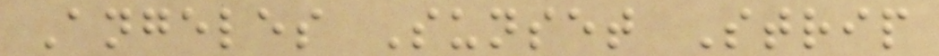Angeles Sunset Strip
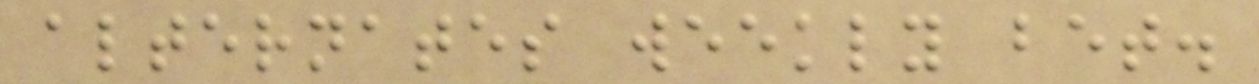alternates weekly bet.
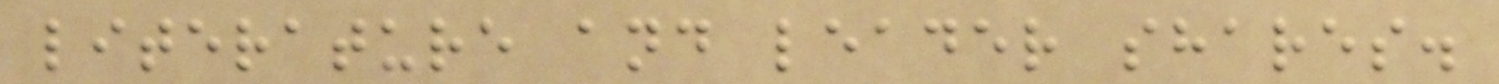literature and leader shares.
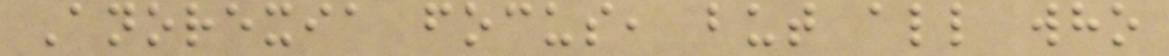Anorexia focus, but all who
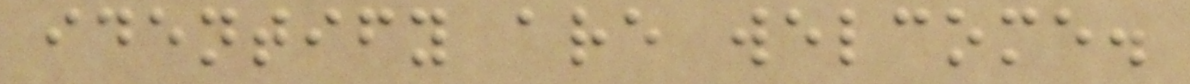identify are welcome.
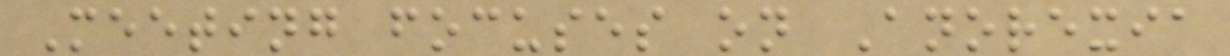Meeting focuses on Anorexia
